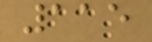115
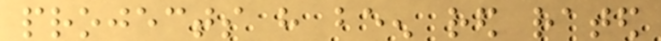projects have been red rated
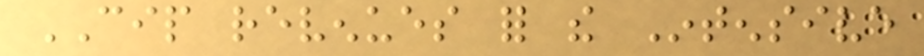CIP revenues for the Intensive
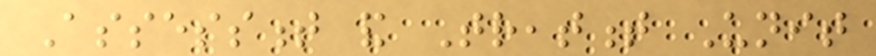Assessment and Treatment Unit
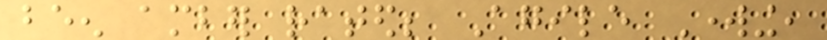been amber rated; Agile Working,
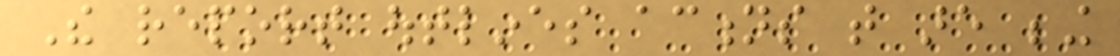The report outlines actions that are being
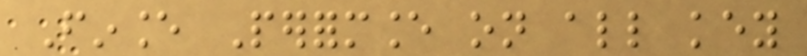Finance Performance on all key
